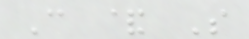C & S
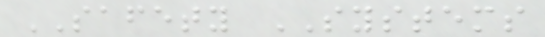SAFETY SYSTEMS
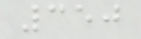350
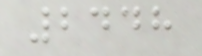2448
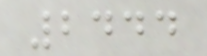2444
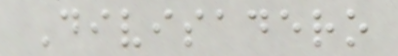Divisadero
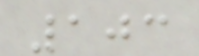103
